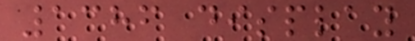1386 display
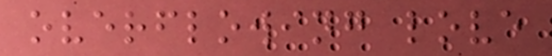overflowing love
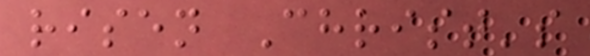risen Christ's
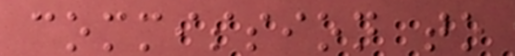commission to
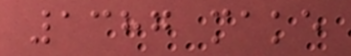1387 make
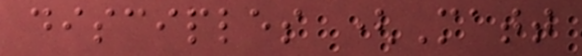disciples (Matt
